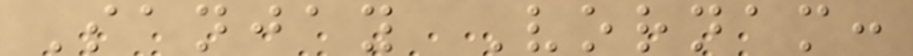Sanjay Vornam:
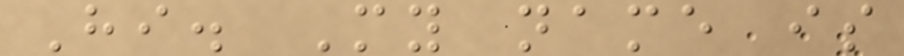Hi. My name is
